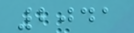2041
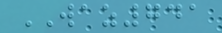WAZ741
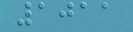1011
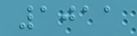1011
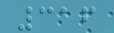316
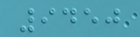9450
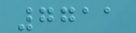7711
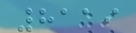8119
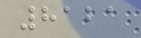8121
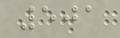501
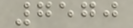7570
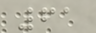61
